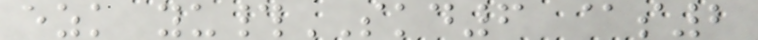ezk yu#SKD6 @s2
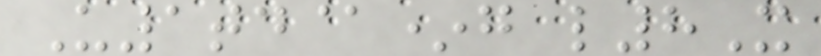U1td@*g l8X
